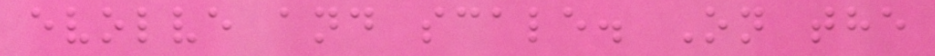evolve and scale. On the
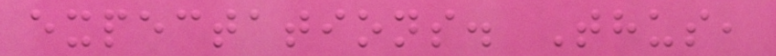expectations. Thus,
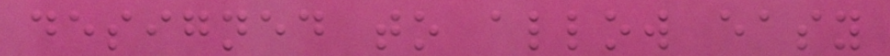designed to allow easy
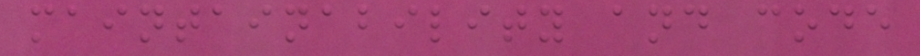maintainability and code
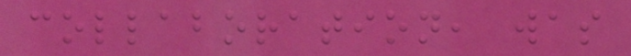collaboration, was
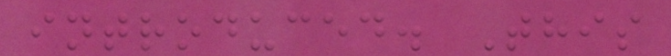introduced. This
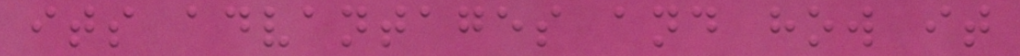its advantages and how it
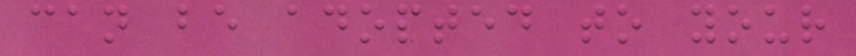can be adopted to your
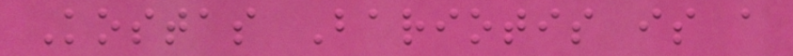Kostas Bariotis is a
